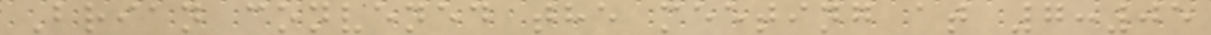Brian convened the meeting at 7:05
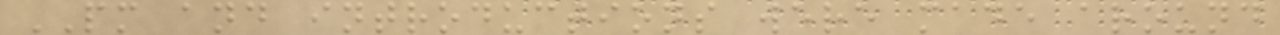PM and introductions were made around
